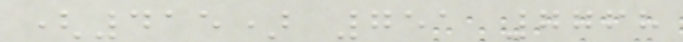(415) 751 7768
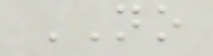NO
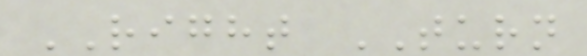RIGHT TURN
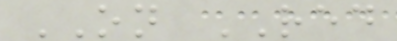ON RED
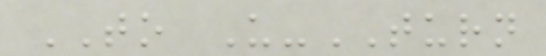TO U-TURN
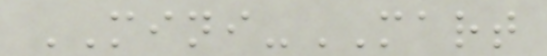MINI-MART
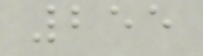255
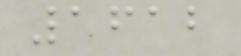1612
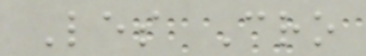Les Cro
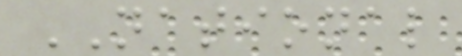NATIONAL
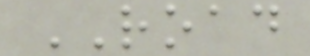ROAD
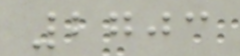2703
